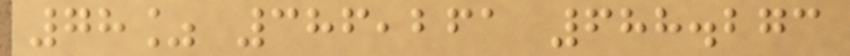78% 386,261 688.273
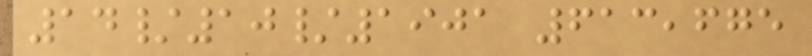14/10/1901 613,675
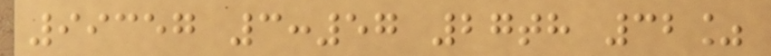99357 3:57 27th 32%
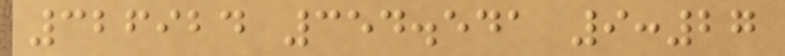326924 354.541 9:27
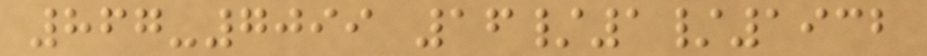867-7099 16/1/1932
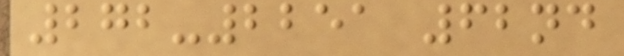272-2251 62nd
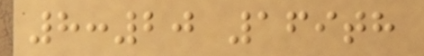8:20 169th
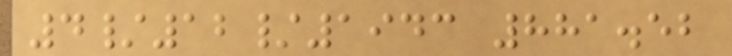4/12/1943 881.52
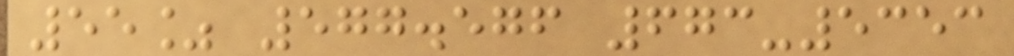55% 577.576 673-5353
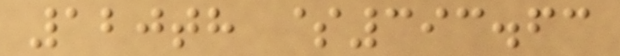120th $393.63
